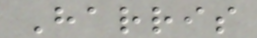Harris
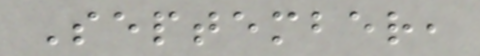September,
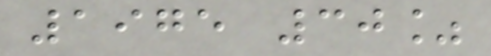1975 30%
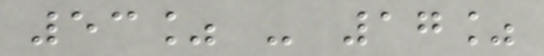53% - 17%
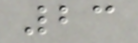23
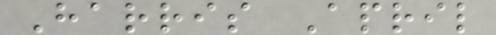Harris April
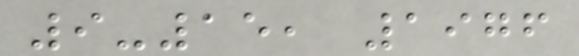9-15, 1976
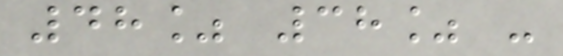48% 38% -
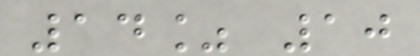14% 10
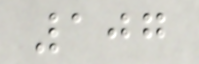107
